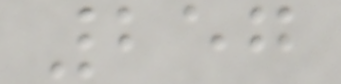257
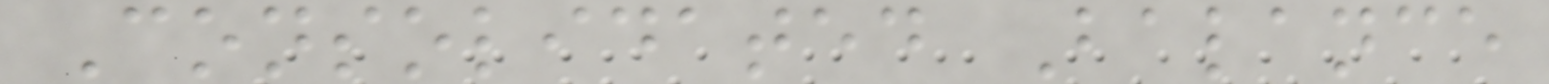Consolidated Balance
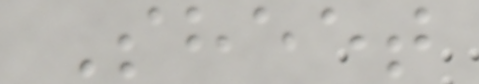Sheet
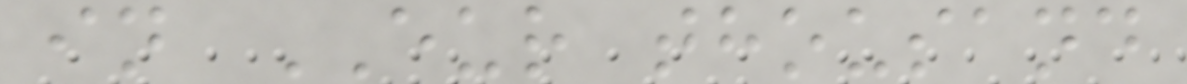in EUR thousand
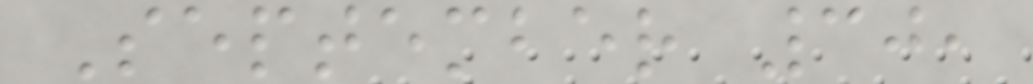September 30,
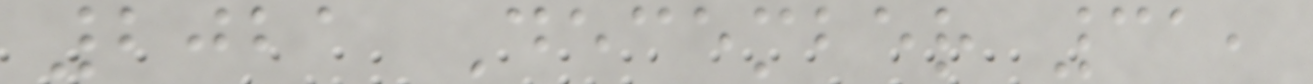2021 December 31,
